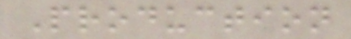Production
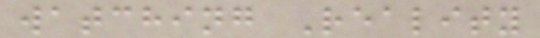watching Reality
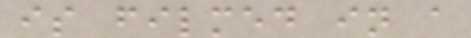is filmed in a
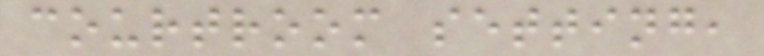courtroom setting,
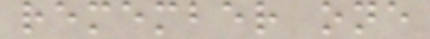remember one
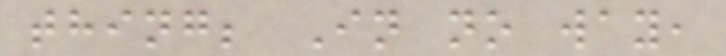thing; In no way,
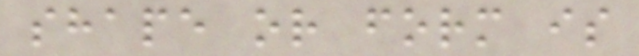shape or form is
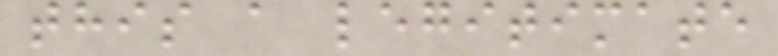this a legitimate
